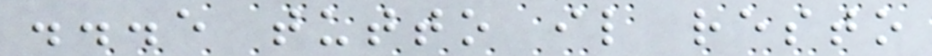...e tutto il resto
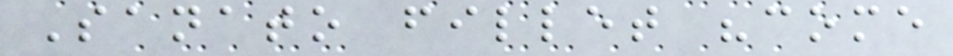Sanato fillet "come
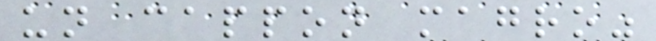un cappon magro"
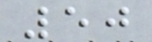50
